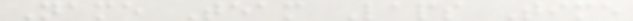Name Team Laps Time
